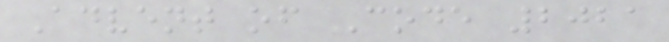Advent of Code 2021
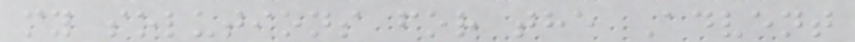my solutions for the Advent
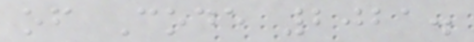of Code 2021.
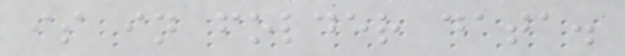is in folder data.
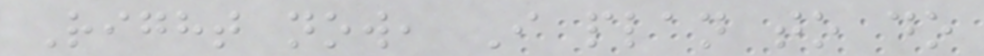Right now, I plan to do
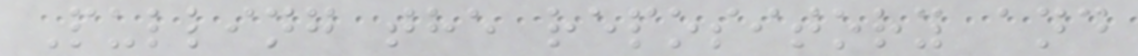Pulling the repository and
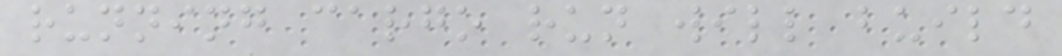running cargo run will build
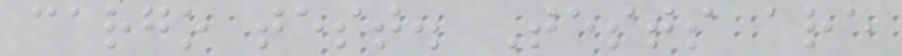cargo test. Tests are
